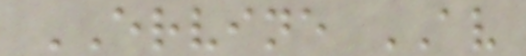ERVINE AV
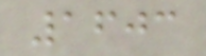1603
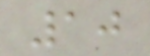10
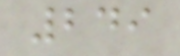249
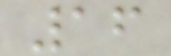16
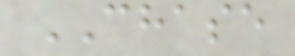CHASE
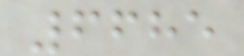6685
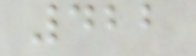422
